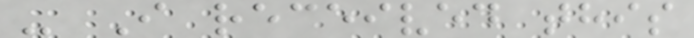- I received this
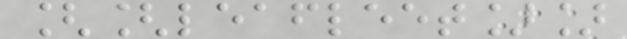[[leafleet]]
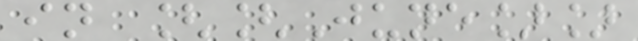in [[June]]
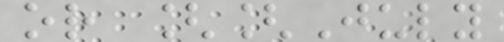or [[July
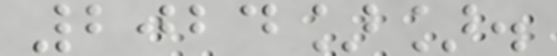2024]].
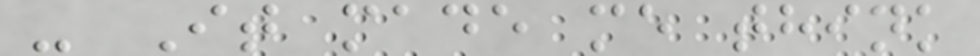- It made me think
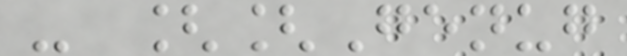- [[Genug
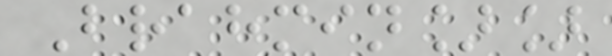Brahmin]]
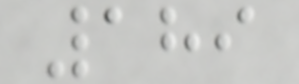189
